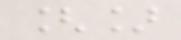[]
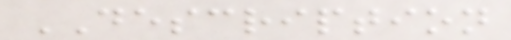DESCRIPTION
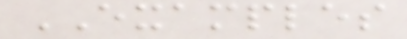EXAMPLES
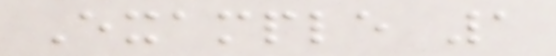Example 1
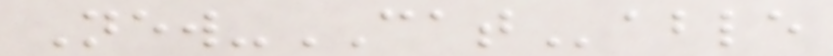New-CATable
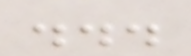...
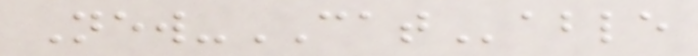New-CATable
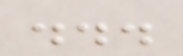...
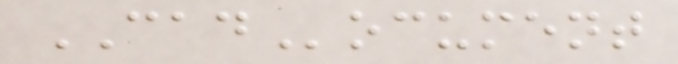CADocument
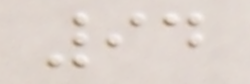94
